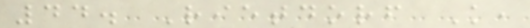44. Rietdorf K,
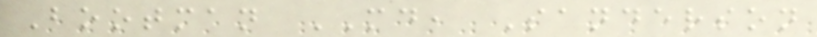Bootman MD, Sanderson
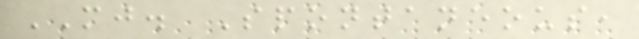MJ. Spontaneous,
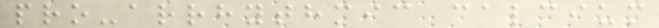pro-arrhythmic calcium
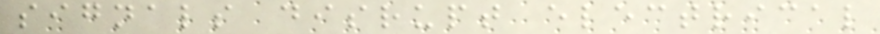signals disrupt electrical
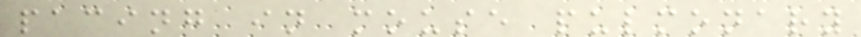pacing in mouse pulmonary
